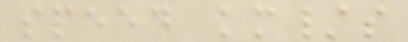speed km/s
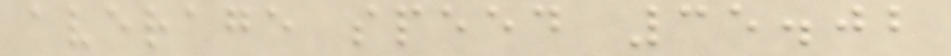average speed 35.02
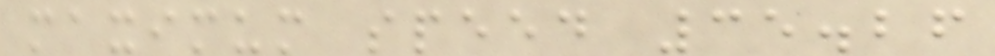maximum speed 35.26
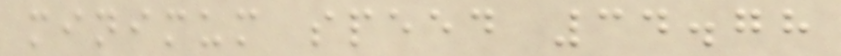minimum speed 34.78
